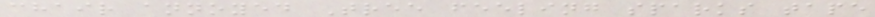chair annoyed Tree feeling sparks tape
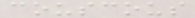couscous
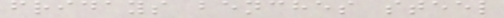fridays benches steel
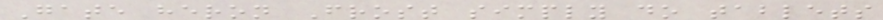Gate heron Frost simply do tablets
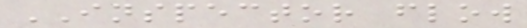INSPECTOR flow
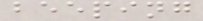beeping
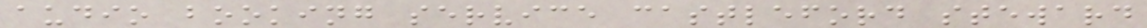audio booking service castleford steward
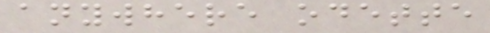anywhere odette
